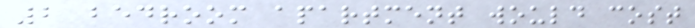2 bedroom apartment would cost
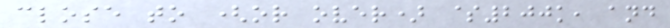close to (or over) $200k, and
